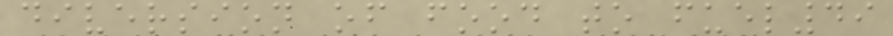diversion of food to fuel49
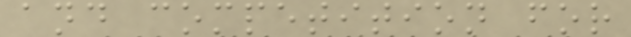and competition for
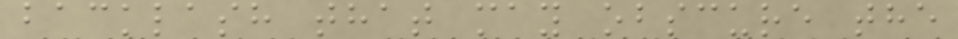backlash that may obscure the
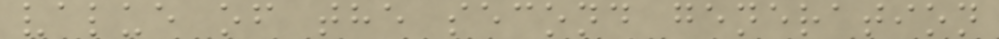value of the second generation
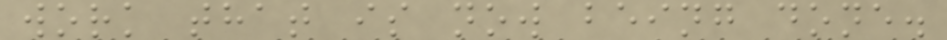work that is now being done.
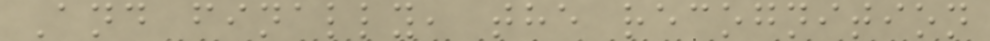And finally, the recognition
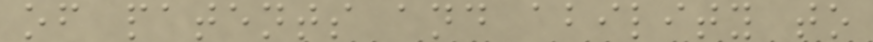of patents and ability to
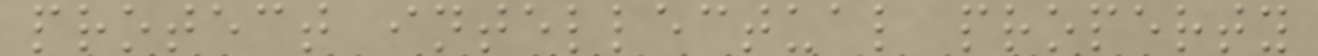protect intellectual property
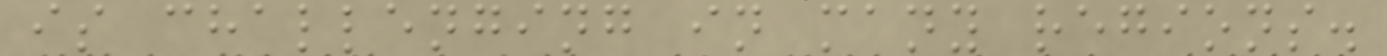is challenging in many regions.
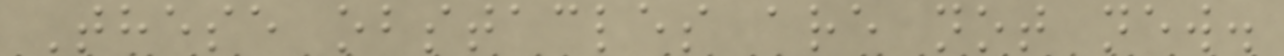These obstacles are not new.
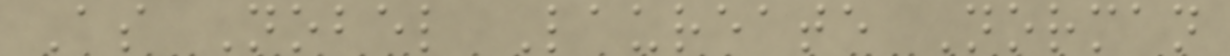As Nobel Laureate Norman
